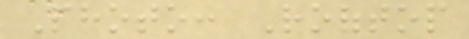Photo: Rooftop
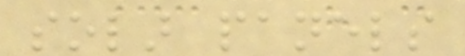solar panels
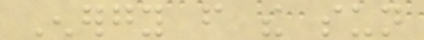Energy from the sun
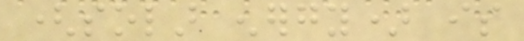(solar energy) is
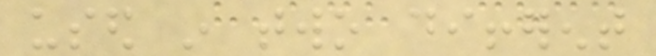used in two different
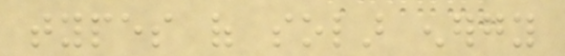types of solar energy
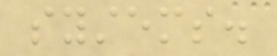systems.
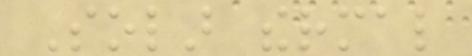Solar thermal
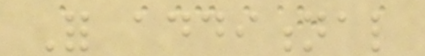For additional
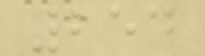254
